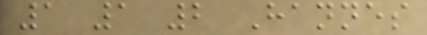1 1 2 Hannes
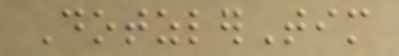DotzlerTim
